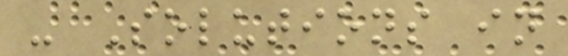- Solutions in
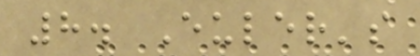8. Euler's
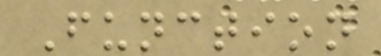Function
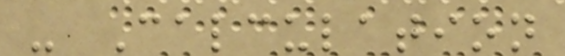- Calculation
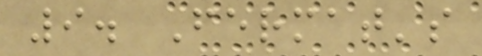9. Fermat's
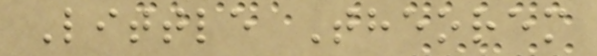Little Theorem
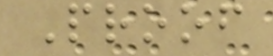Proof
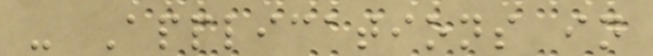- Applications in
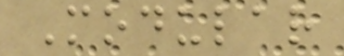Modular
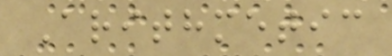Arithmetic
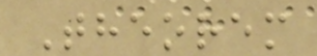Theorem
